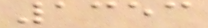1353
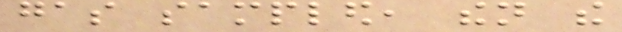gas sampled, then the
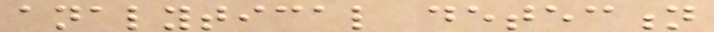analytical detection
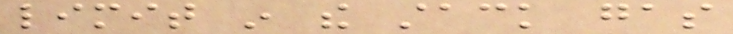limit in the stack gas
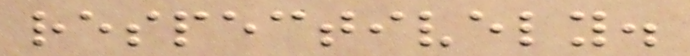respectively.
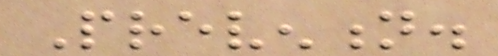Prevention.
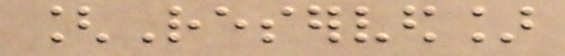[Reserved]
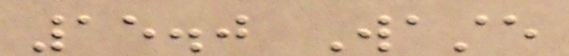15.0 Waste
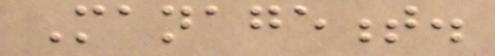Management.
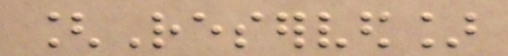[Reserved]
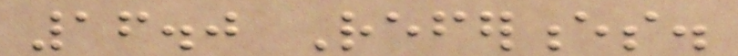16.0 References.
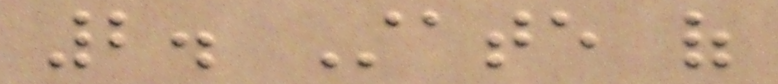2. State of
